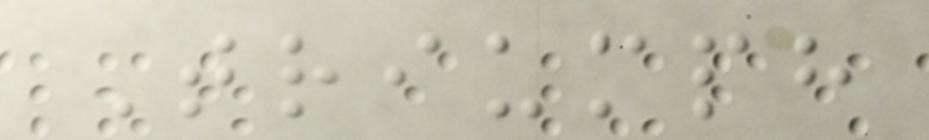Triumph
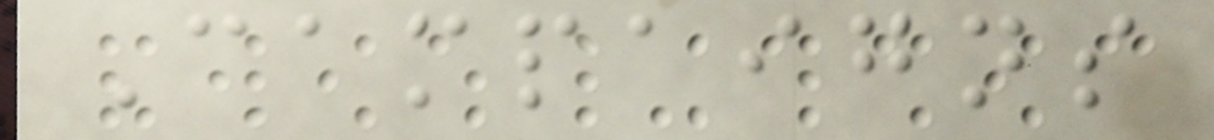Campaigns
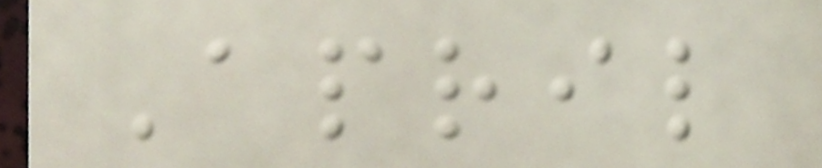April
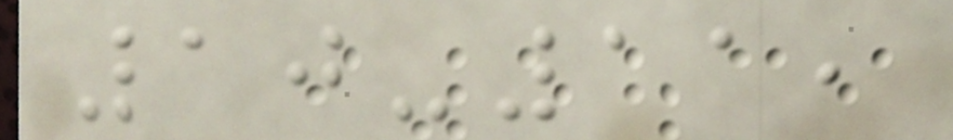10-11,
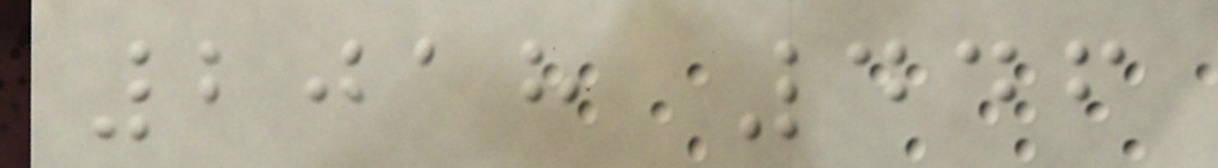2018 446
